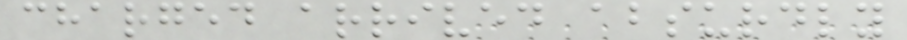charged arrived absurdly
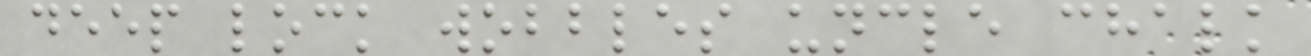deep lock wobbles uncle chalk
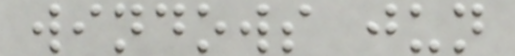windows jun
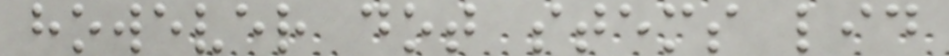however dot stems lid
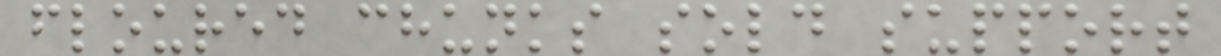floured chunks sold support
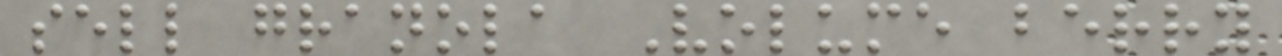sell granola Volume berry
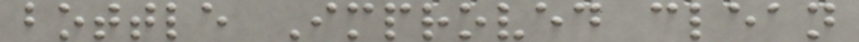bottle Improved clean
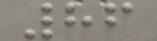86
